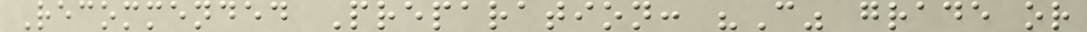Recommended Preparation: "C" grade or
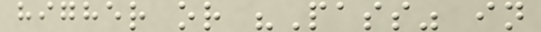higher or "Pass" in
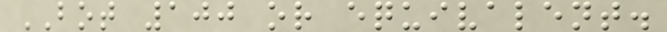BOT 100 or equivalent.
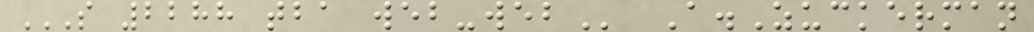S 2288 TBA WEB-WEB A.Zuckerman
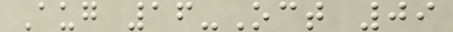Aug 16-Oct 09
